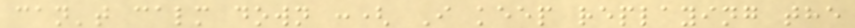can't calm down :( I keep replaying the
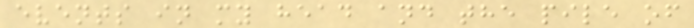events in my head and the pile of
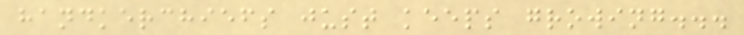handkerchiefs just keeps growing...
